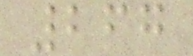267
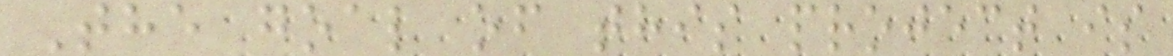The goal of this project is
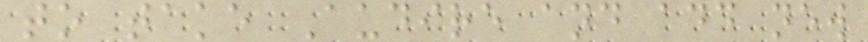to take Audire and add new
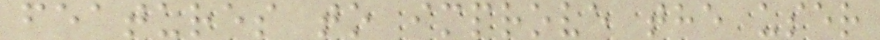features to improve the user
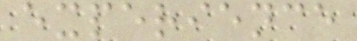experience
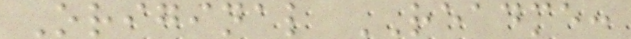Original README:
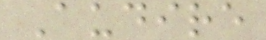Audire
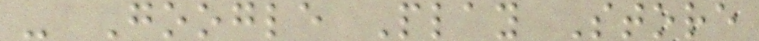- Google Play Store
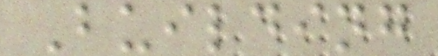Building
